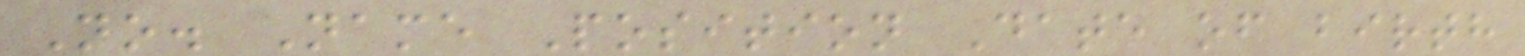No. Name Position Date of birth
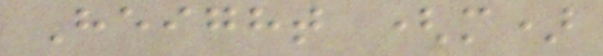Height (m)
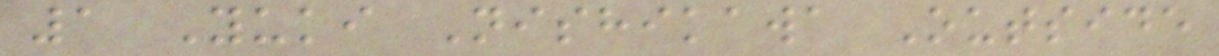1 Yuki Nishikawa Outside
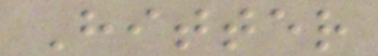Hitter
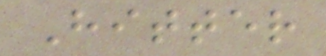Hitter
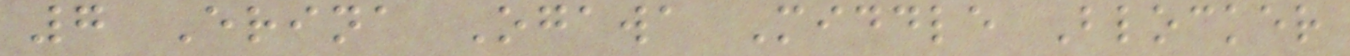7 Erina Ogawa Middle Blocker
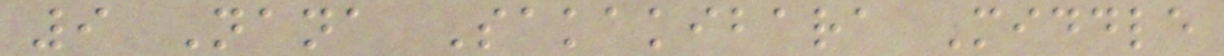9 Nana Sakakibara Middle
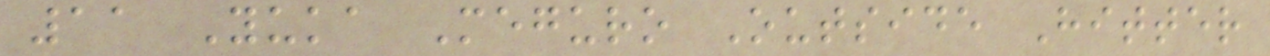11 Yuka Meguro Outside Hitter
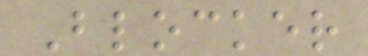Blocker
